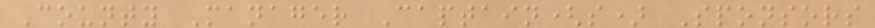County Manager Captain(s) Sponsors
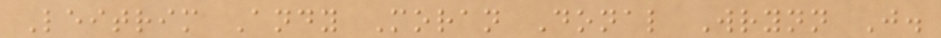Leitrim Andy Moran Donal Wrynn J.
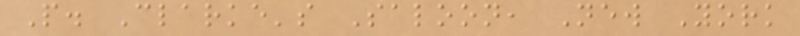P. Clarke's Saloon, New York
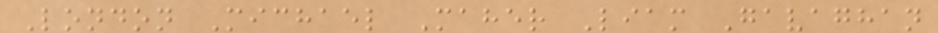London Michael Maher Liam Gavaghan
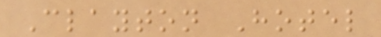Clayton Hotel
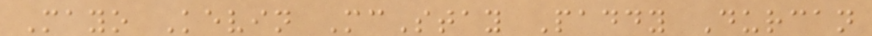Mayo Kevin McStay Paddy Durcan
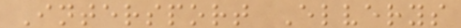Intersport Elverys
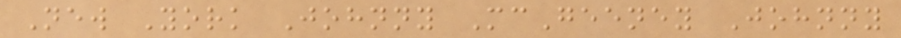New York Johnny McGeeney Johnny
